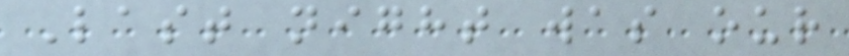Last night was our
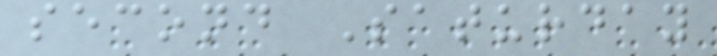second Saturday
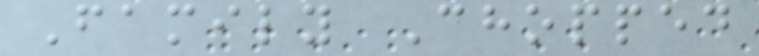Family Chopped
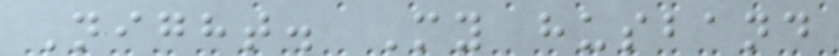Night. My husband
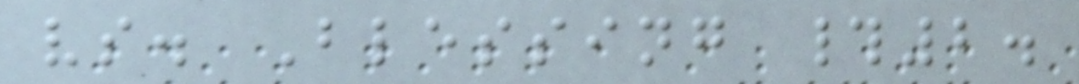vs. Blessing #2.
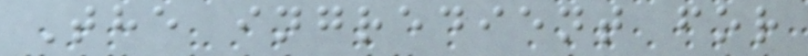The ingredient for
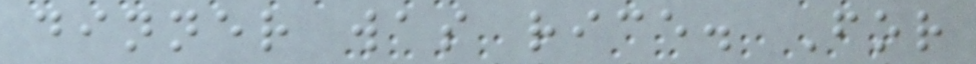dinner was rice. For
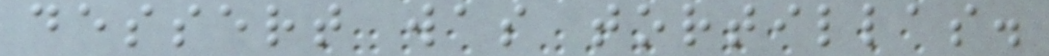dessert was tortillas.
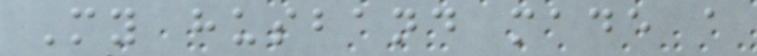My husband made a
